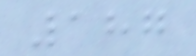187
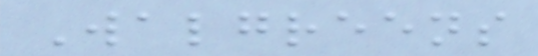Walgreens
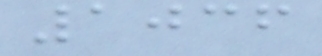1036
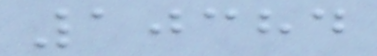10384
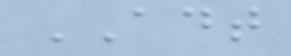ADT
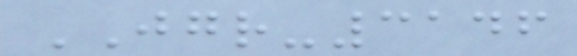JGR-3146
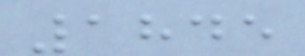1845
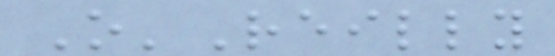O'Reilly
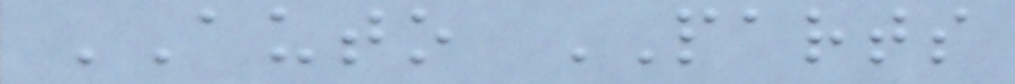AUTO PARTS
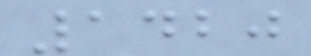1420
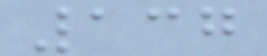137
